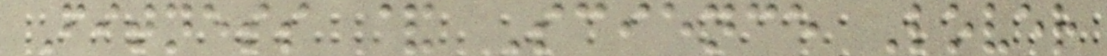Fitness & Science Lover
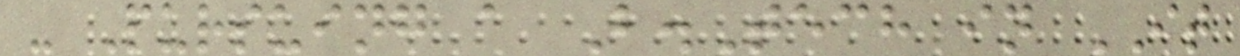- Pursuing a B.Tech in IT
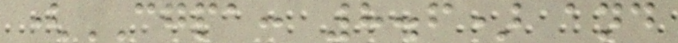(CGPA: 8.6) and
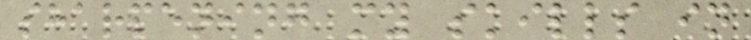sharpening my skills in
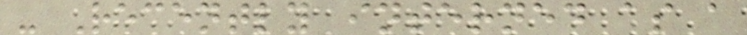- Recently interned as a
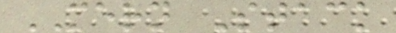MERN Stack
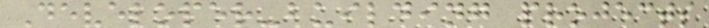Developer-building projects
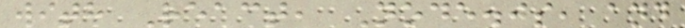with React, Node.js, and
